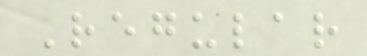Regular
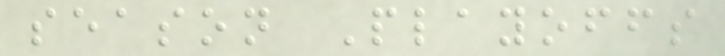season Playoffs
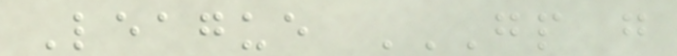League GP G
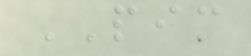PIM
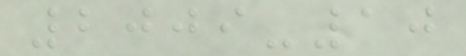2009-10
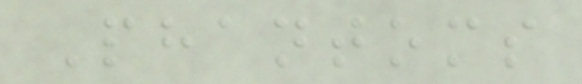Phantoms
